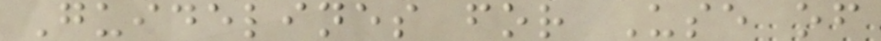Guidelines for Use of
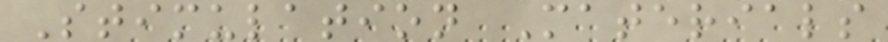Stimulation Materials
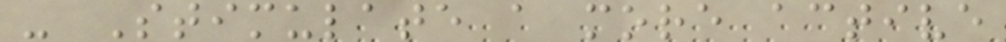- Stimulate a more active
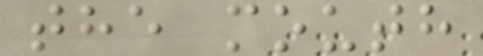the mouth
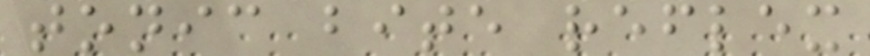tonic bite reflex
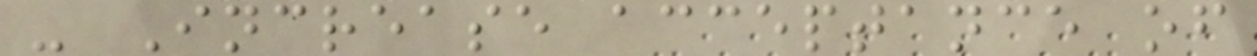- Increase acceptance of
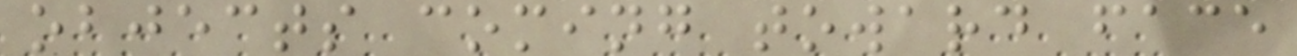objects coming toward face
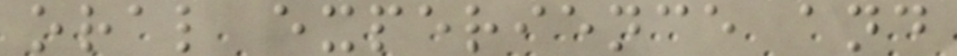oral experience and
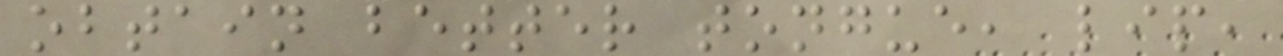obtain better tongue, lip,
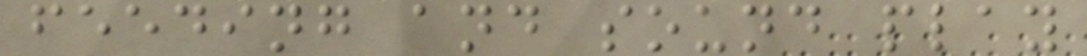feeding and sound play
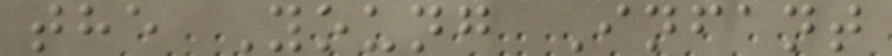the Young Infant
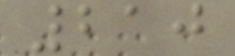210
